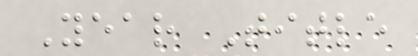Year Title
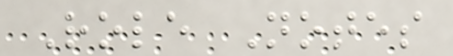Role Notes
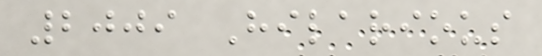2009 Hilarious
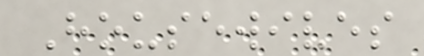Housewives
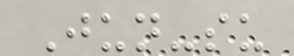Jun-su
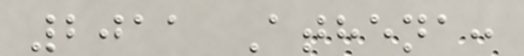2011 Athena:
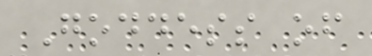Goddess of
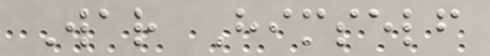War Himself
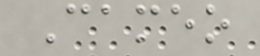Cameo
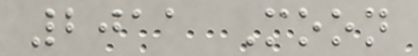2011 Moon
